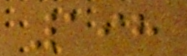198
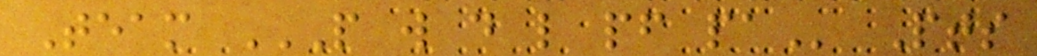Team P W D L PF PA Pts
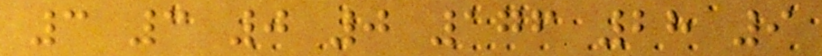3 3 0 0 176 28 9
